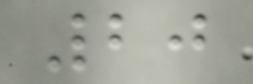20
